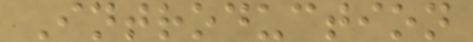Introduction
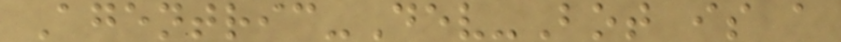Agentric-Dev-Bot is a
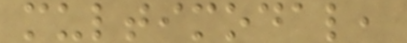multimodal,
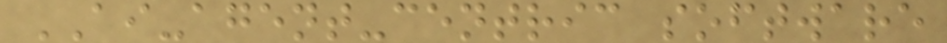AI-agent-centric software
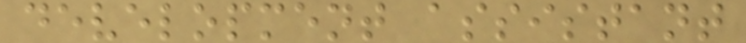development assistant
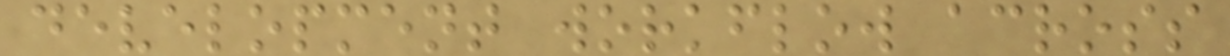development workflow across
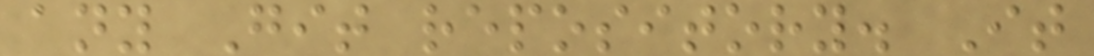any Git repository. It
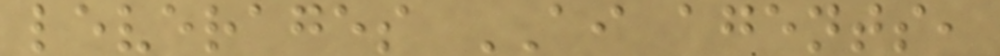leverages AI agents,
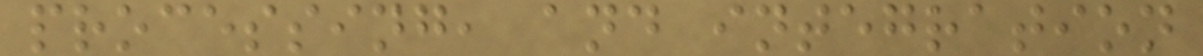processing, and integration
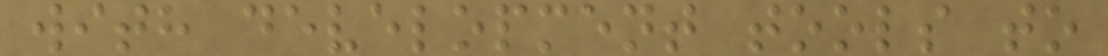with development tools to
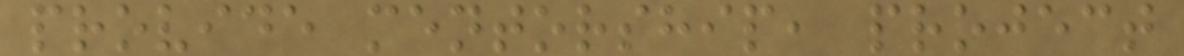provide mentorship, project
